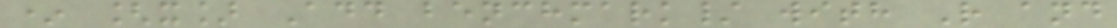* [x] Add benchmark/ with R and
